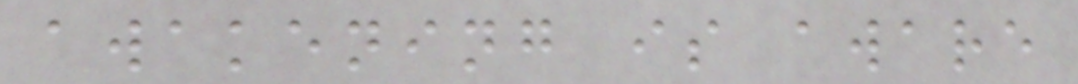awakening is aware
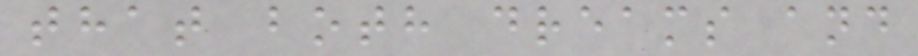that both dreams and
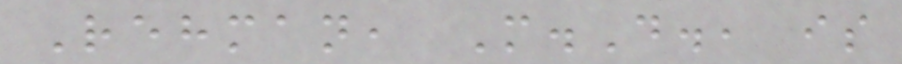Rehman, M.D., is
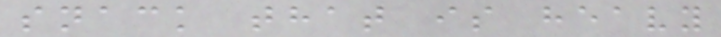snack that is heavy
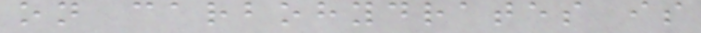on carbohydrates is
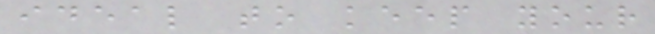ideal to keep your
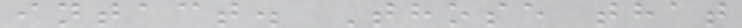intact. Those that
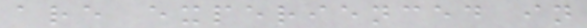are experienced in
